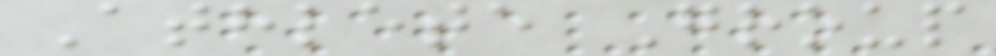Athlete Group
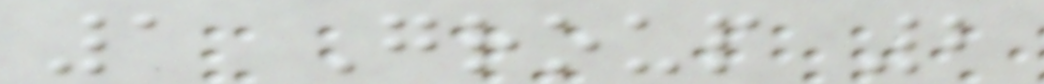1 Group 2
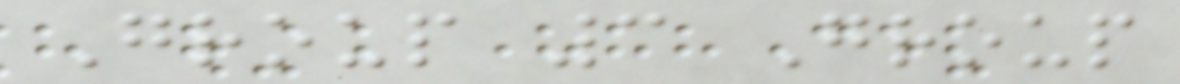Group 3 Group
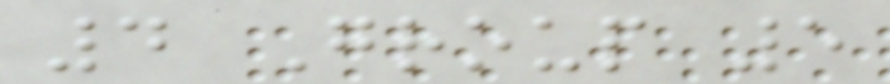4 Group 5
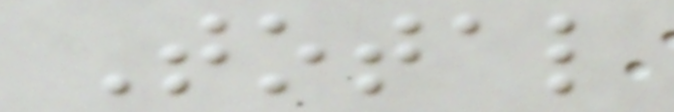Total
